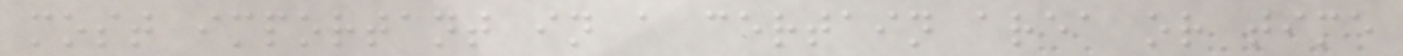most important in a certain area or time
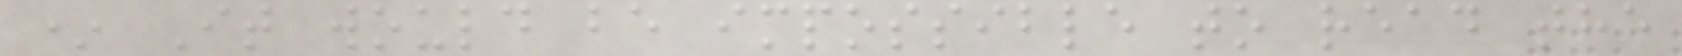* It would be impossible to read the
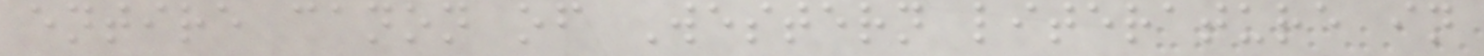entire canon of Western literature in
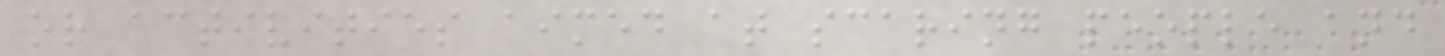or activities aimed at scaring people and
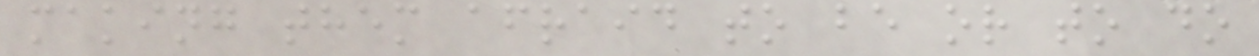making them afraid to be or to do
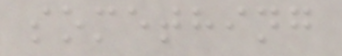something
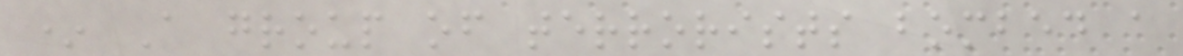* A group of terrorists bombed a
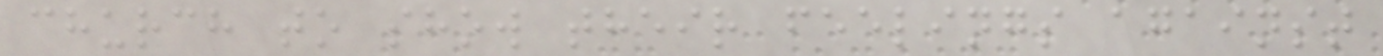church to show their feelings against
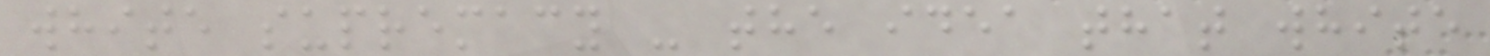white supremacy - the idea that white
